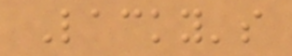Lacky's
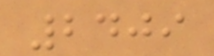2409
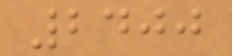2400
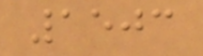1503
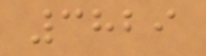3829
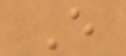E
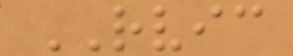RVIC
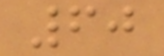60
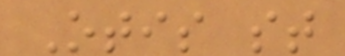Otis st
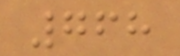768
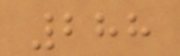288
